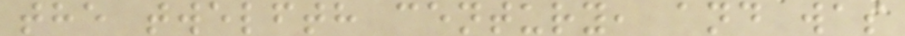the twelfth century, and was
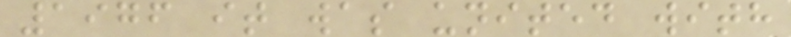1976 it was united with
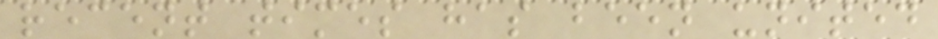recent times has been united
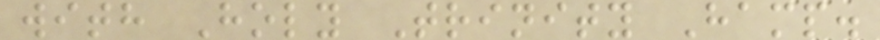with Holy Trinity Hamp.
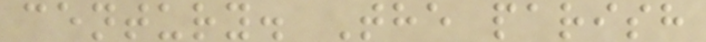century. The parish
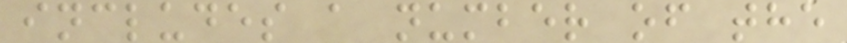includes a number of the
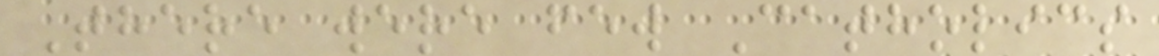There were few Catholics
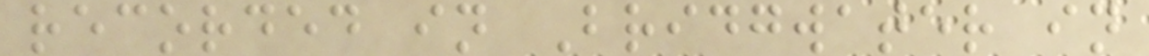recorded in Bridgwater in
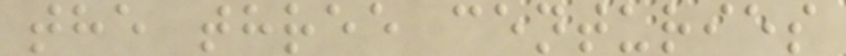the three centuries
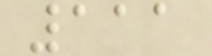111
